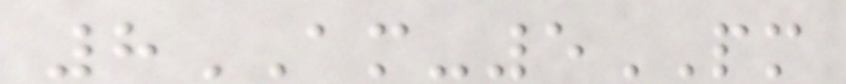8AM-5PM
